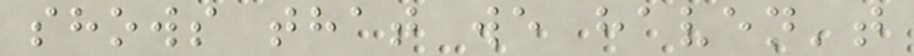shows that we haven't
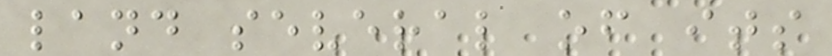land several of its
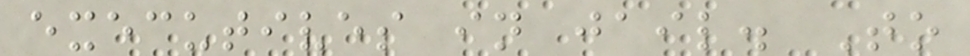executives in jail. To
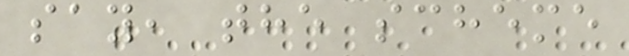say, the scheme
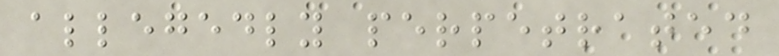allegedly perpetrated
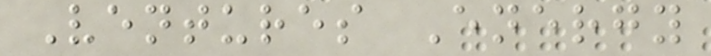Ventures Energy
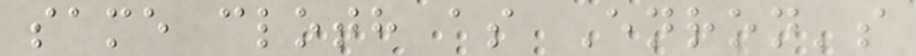same cloth as Enron's
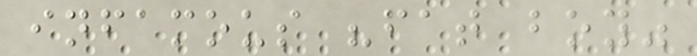infamous "fat boy"
